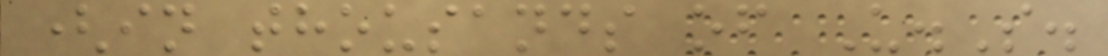(in thousands of U.S.
